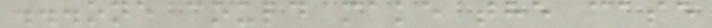...one could make the case
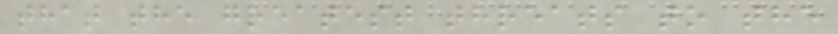that the greatest threats to the
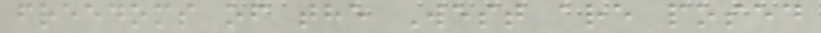freedoms of the West are posed
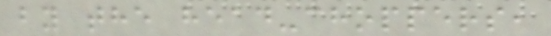by the head-choppers,
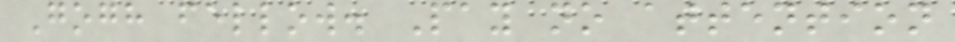Gogh fellow. Pay no attention
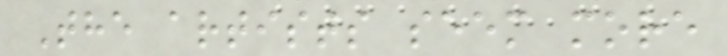The artists seem more
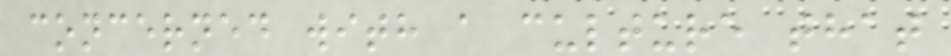concerned with a culture that
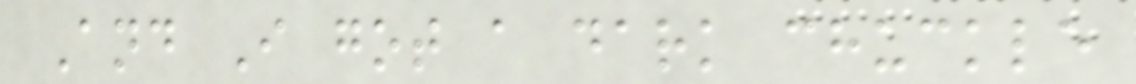And I got a dark chuckle
